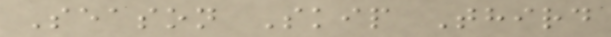Season Skip Third
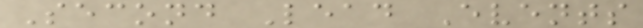Second Lead Events
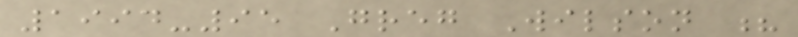1994-95 Greg Wilson ?
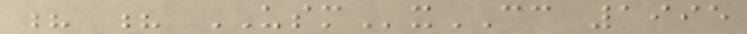? ? USMxCC 1995
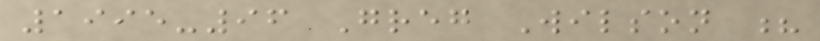1995-96 Greg Wilson ?
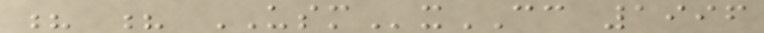? ? USMxCC 1996
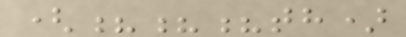(???th)
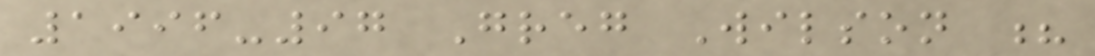1996-97 Greg Wilson ?
